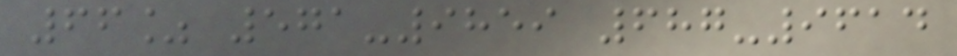66% 571-9859 687-9614
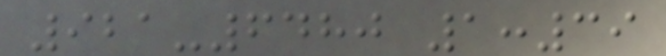921-6480 1:39
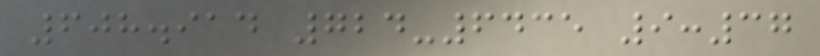608.914 724-6435 9:37
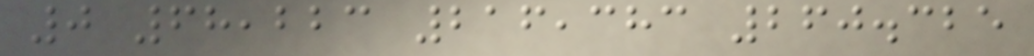0 68,223 216,383 260.325
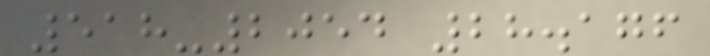518-2054 28.176
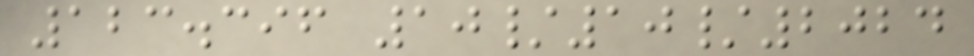123.396 10/10/2024
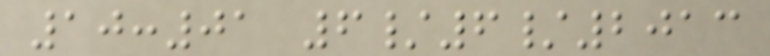10:01 6/6/2013
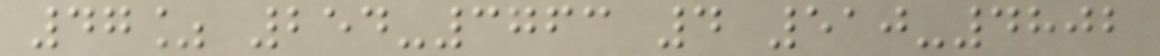47% 254-3763 4 510-4802
